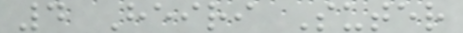4 Heiri Suter
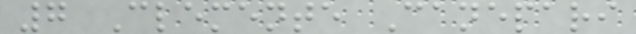7 Clemente Canepari
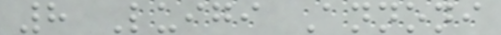8 Luigi Annoni
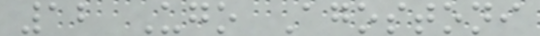12 Ugo Agostoni
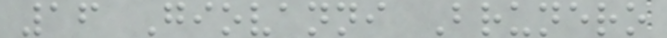16 Giovanni Brunero
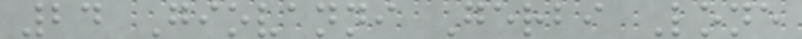24 Giovanni Gerbi Lone
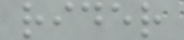rider
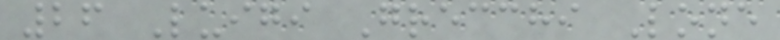26 Luigi Grecchi Lone
